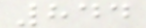844
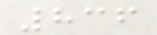836
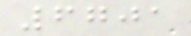6701
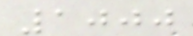1000
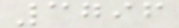3796
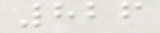826
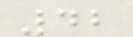42
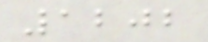1202
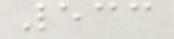533
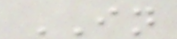IN
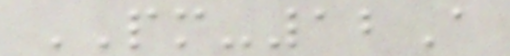PM-12A
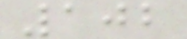102
